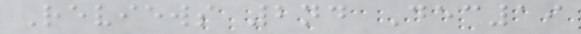Reviews 2nd Dec19
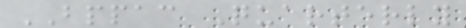BPPAC Quarterly
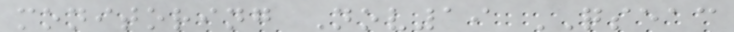monitoring Nov19 QSEAC
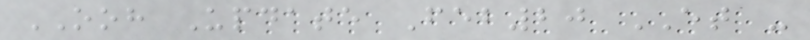OOH Update Feb20 ET -
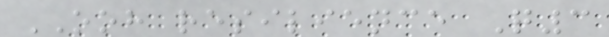OOH resilience Q3
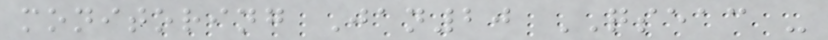monitoring Jan20 QSEAC -
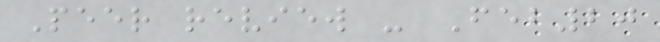Peer review - Feb20
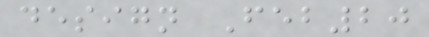design Feb20
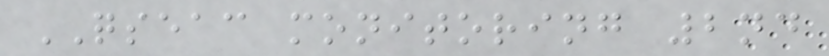QSEAC monitoring 2nd
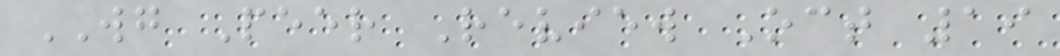WG Peer Review Oct 19
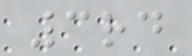3rd
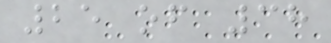25 of 38
